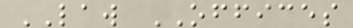LAW OFFICES
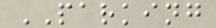PARKING
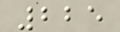225
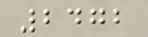2472
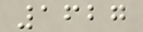1627
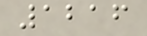1216
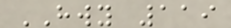HWY 119
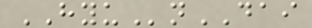HYUnDAI
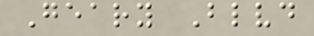Geary Blvd
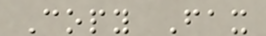Copy Fax
